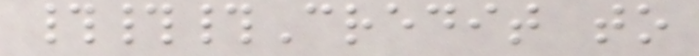###Credit to
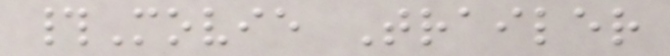#Movie Trailer
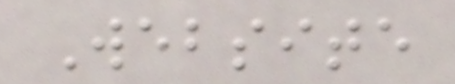Website
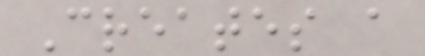Creates a
